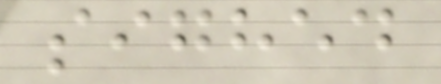sighed
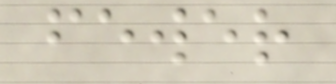fewer
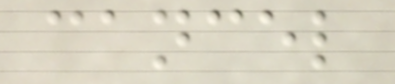cancel
